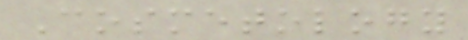Cosmetology
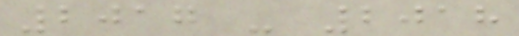2017 - 2018
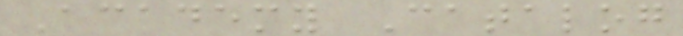Academy Catalog
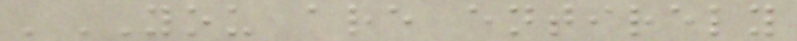'YOU are entirely
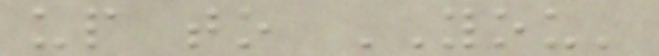up to YOU'
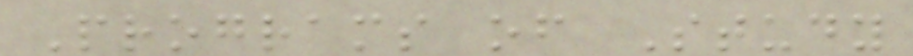Programs of Study
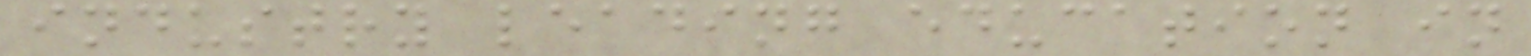industry leading education in
